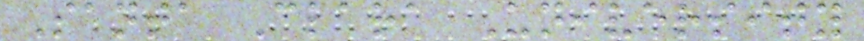Santa Clara University
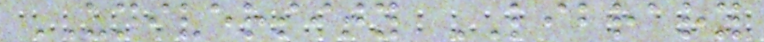UNIVERSITY LIBRARY
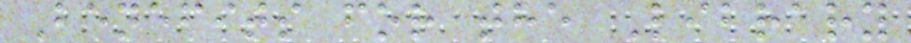Benefits for the Library
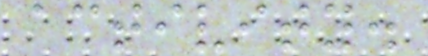activity.
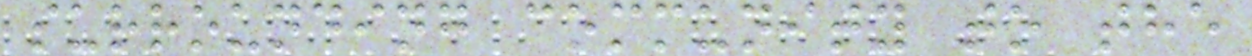surrounding community to the
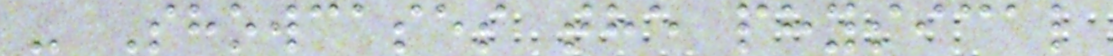- Showcases the physical
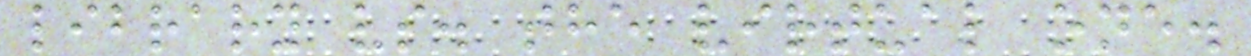library vs. the virtual one.
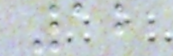12
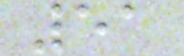51
